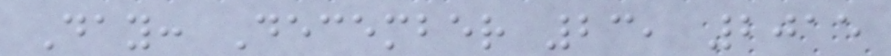Day: December 23, 2015
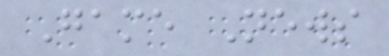Game News
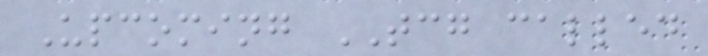Upcoming TCG called
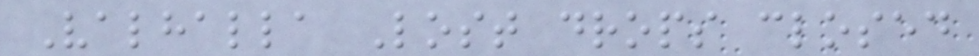Valhalla Lost drops closed
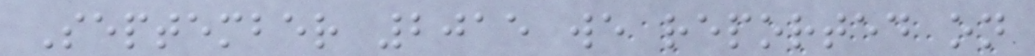September 2015 we reported on
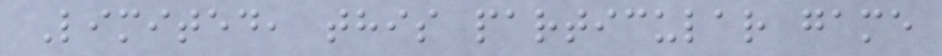Limited, this particular game
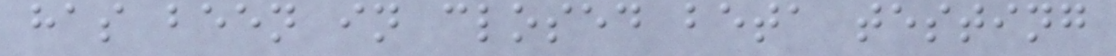has been in closed beta testing
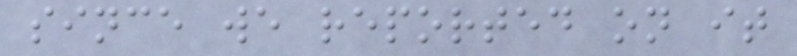since we reported on it
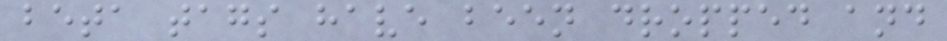beta tags have been dropped and
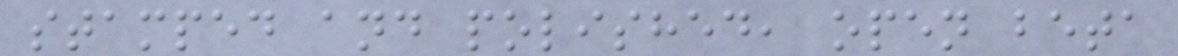stamped and polished, open beta
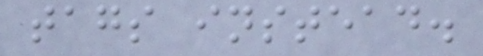tags instead.
